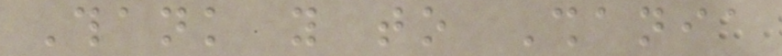Thank you to Shania
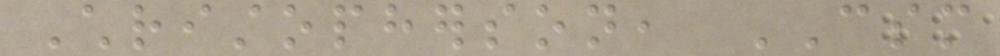Christopherson, CSM
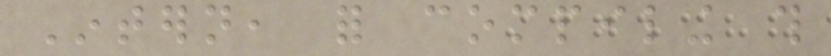Intern, for compiling this
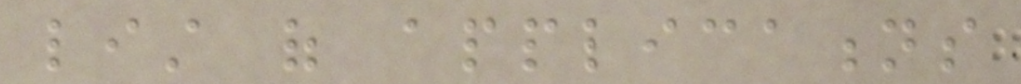list of applications
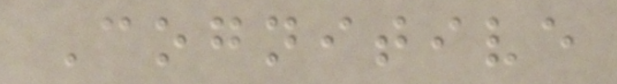Cognitive
